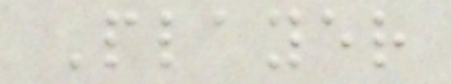Player
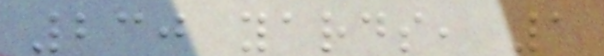230 yards, 1
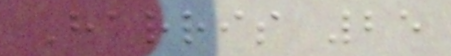Harris 25
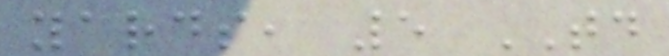yards, 5 TD
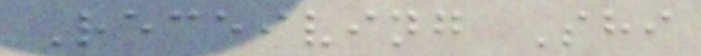Receiving Shi
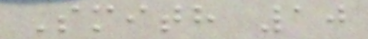Smith 10
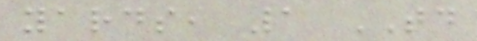yards, 1 TD
